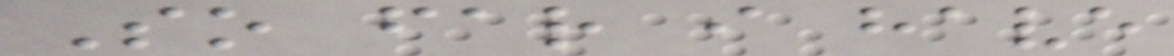So far i have
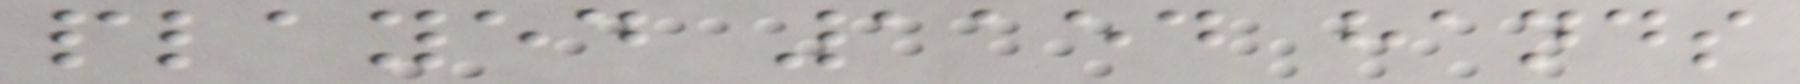played 1154 hands
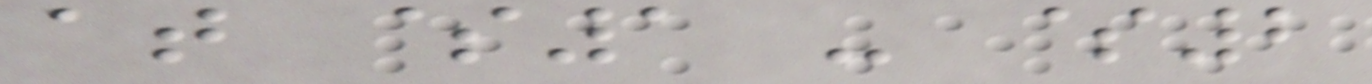at $1 - $2
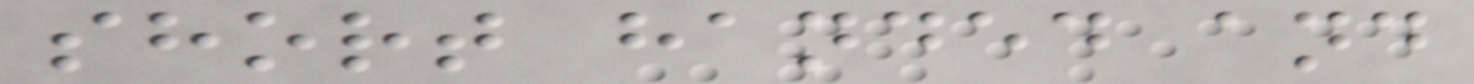short handed and
